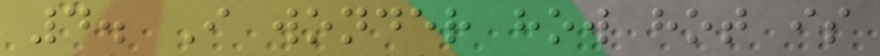4. I wonder how hot is
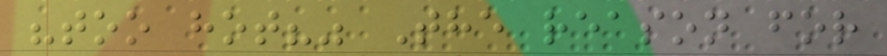"too hot?" The reason for
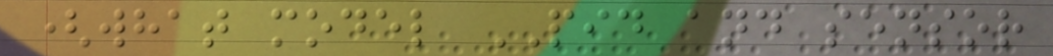(what model PID and sensor
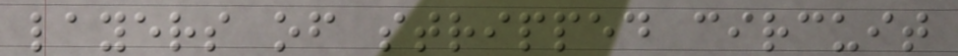layers of stripped circuit
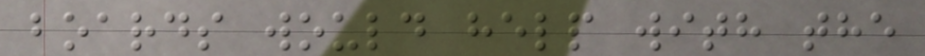boards would help with the
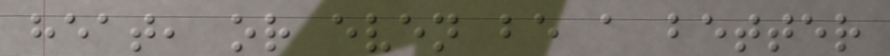heat, or even be a better
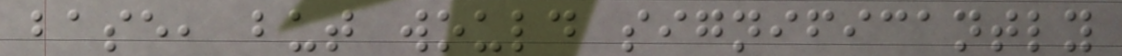base, but would significantly
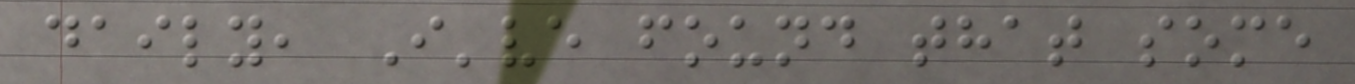daily, I've found that some
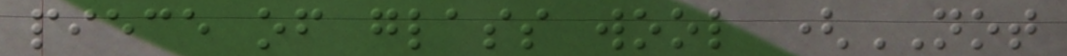piece of glass wool (NOT
